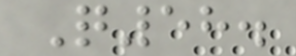Q58.
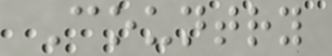Country
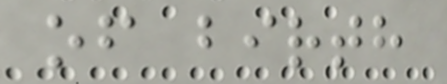of birth
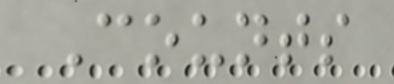Counts
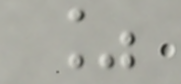%
